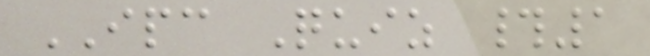IPC Quiz #1
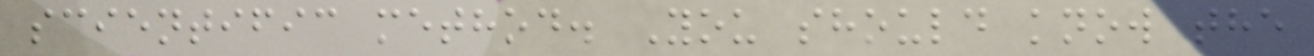scientific method. You should know the
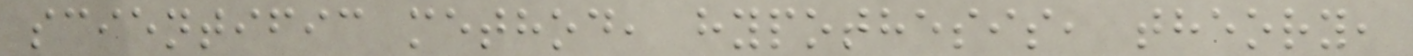scientific method, hypothesis, theory,
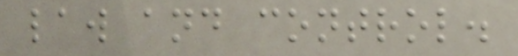law and control.
